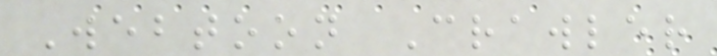Webtoon Crawler
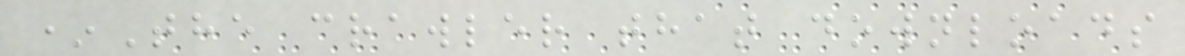*The crawler that downloads
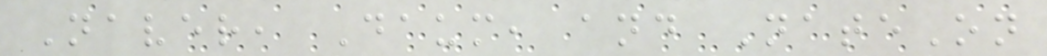Naver, Daum, and NateOn
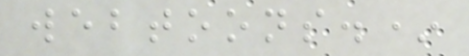webtoons.*
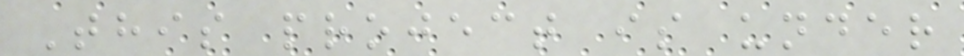This project is under
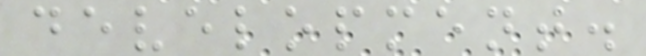development.
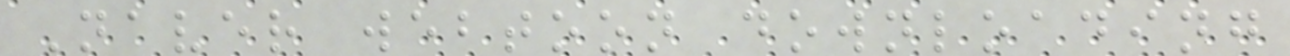Naver webtoon downloading
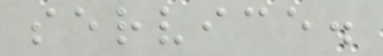service.
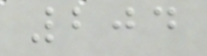204
